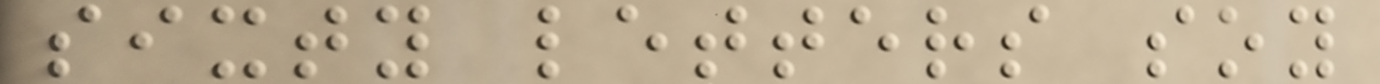sixty letters soy
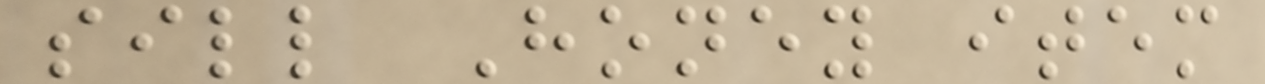sill Honey item
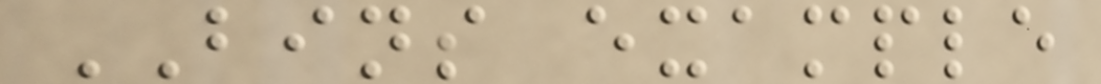BINS example
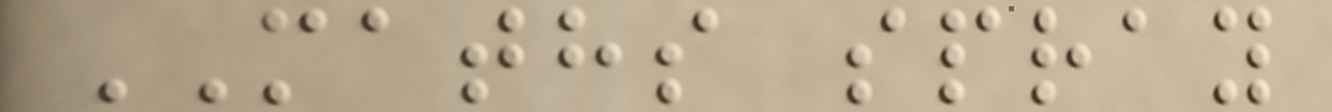MATHS spray
